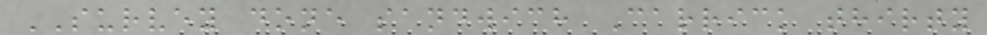SURVEY done sandwich Carrick thirty
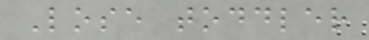Lose toddler
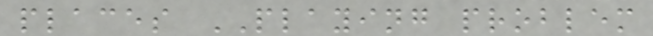places PLAYING problem
